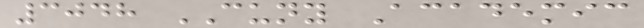3048 CUNY Academic
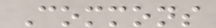Commons
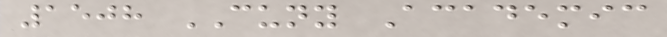1508 CUNY Academic
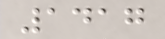1417
